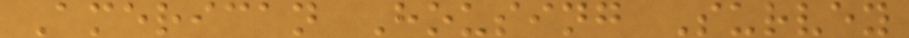American Housing Survey
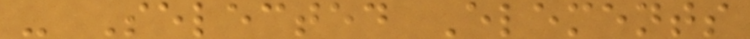- Selected Elements
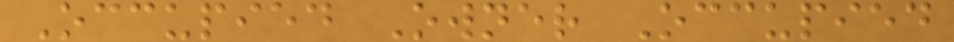Occupied Owner Occupied
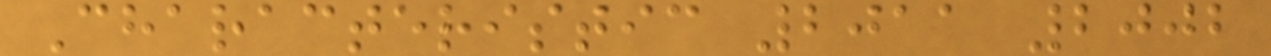Characteristic 2011 2002
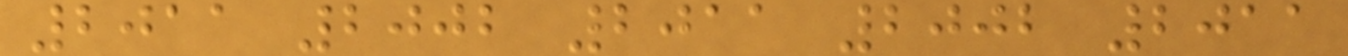2011 2002 2011 2002 2011
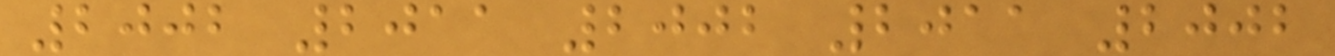2002 2011 2002 2011 2002
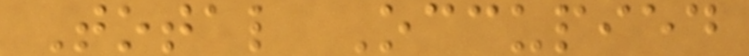Total Occupied
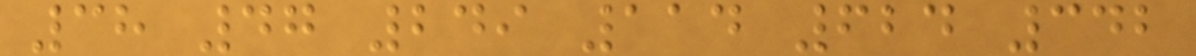38 47 249 114 624 342
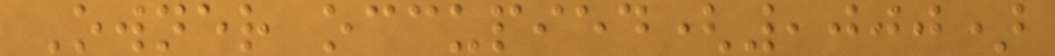Owner occupied(,000)
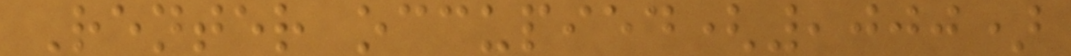Renter occupied(,000)
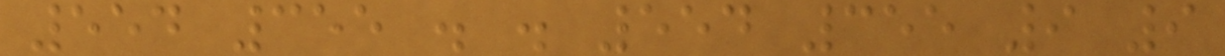554 355 . . 554 355 9 9
